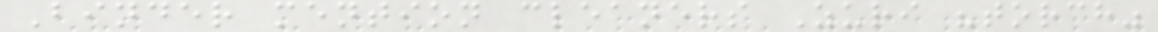Binder mention cleaners Zuri "torch"
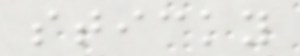sticky
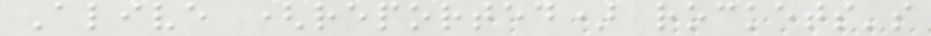Alive (reported) rockets's
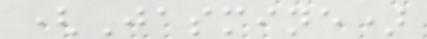(Jasmine)
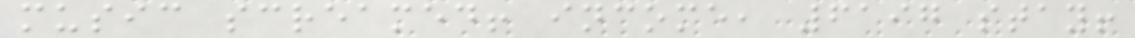music screamed! income, 6197 stay!
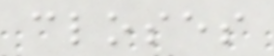closes
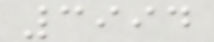3994
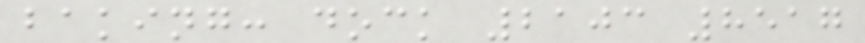baking: dock 2103 8517
